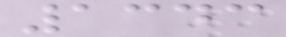1343
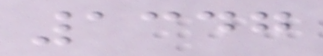1347
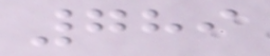789
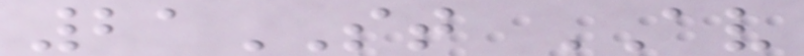21ST AV
